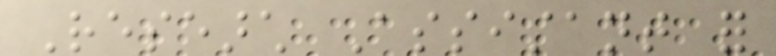Research Assistant for
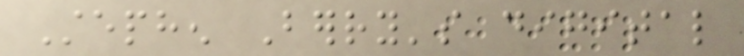Stephen Berry's digital
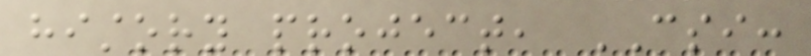history project, CSI:
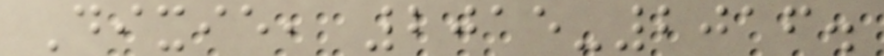Dixie, 2015-2016.
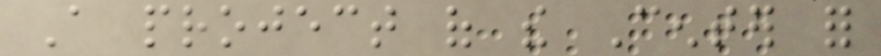A project of the Center for
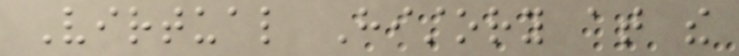Virtual History at the
